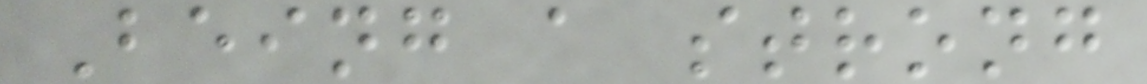Being a strong
